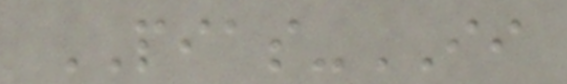PIAS-II
